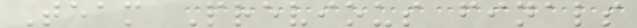Team Previous finals
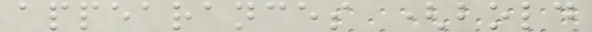appearances (bold
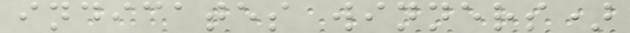indicates winners)
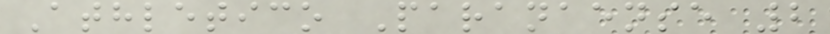Athletico Paranaense 2
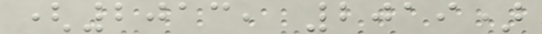(2013, 2019)
